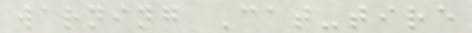warning Cat-tire
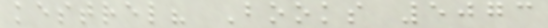kestrel? Books 5073
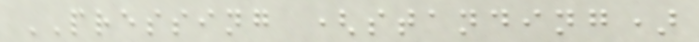PRESSING (standing)
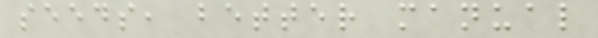seeds, better manual
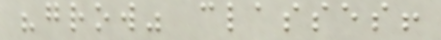"grow" classes!
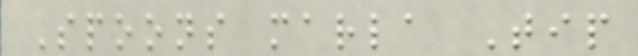Spoons marla Tip
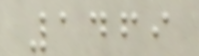1469
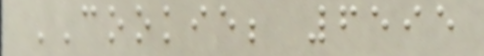COOKIE; 6595
